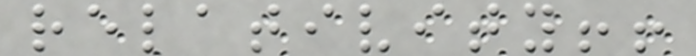relativity!!
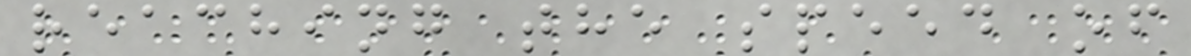reaching the speed of
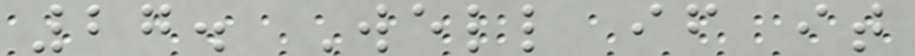27. Well if it
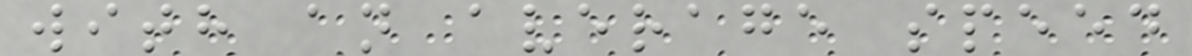with an average speed
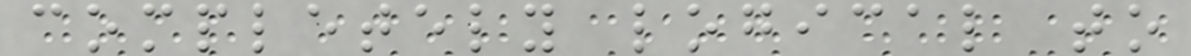completely logical to
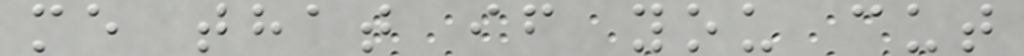me that if you cut
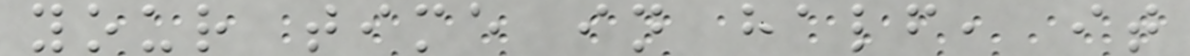your time in half, it
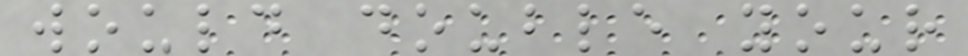would double your
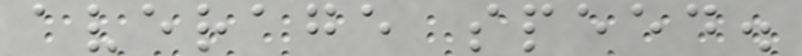average speed.
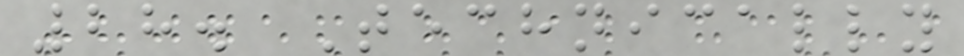28. Technically
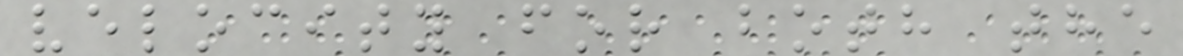velocity for both the
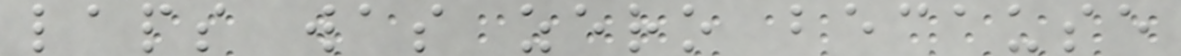laps was zero because
